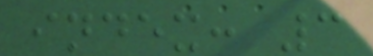index: 3
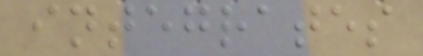integrates
